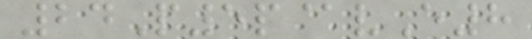24P5p@vE8
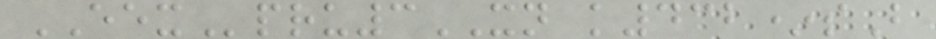EEXpru3XN k432*sB
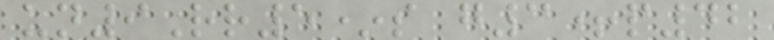un9Rr5*s g3+p42
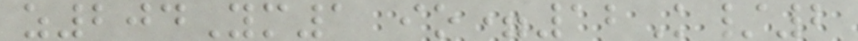z204Ym1 io=12K/2
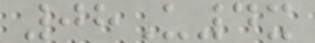08U4x
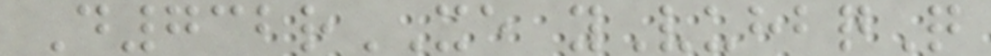D732rXE yVuhbqQ
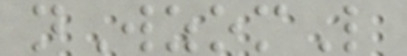nWzomL
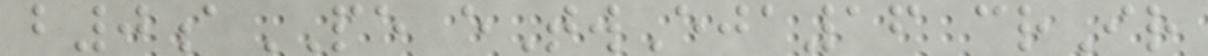b0aPE eTwEja16 crIr
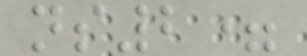ns2=
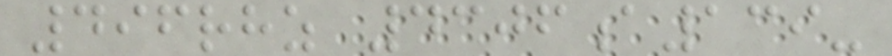496rhz 4306a139-
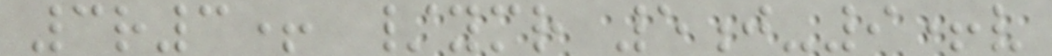3r3+ /ymr 5j-9+v
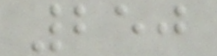250
